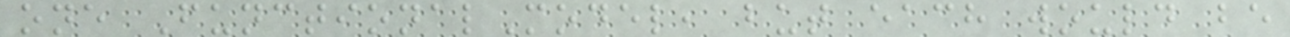one FunctionalModel, but each would be
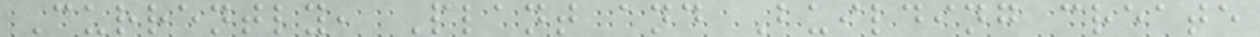Currently, Plant and Building create
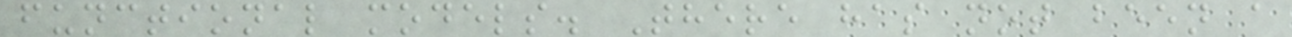functional models. There has not been a
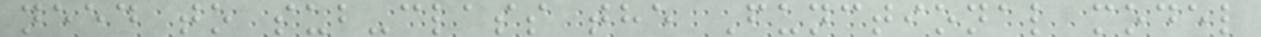need to sub-class the Functional model
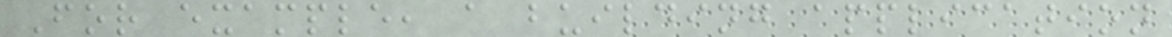For example, a building application
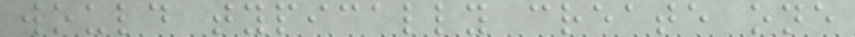would typically create one
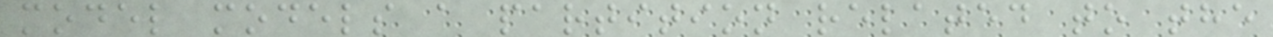model models a partition related to the
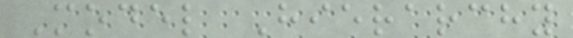Model Hierarchy
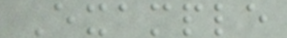Example
